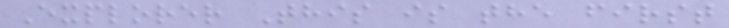Explorer This is the first
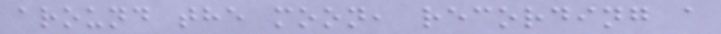around the moon, recording a
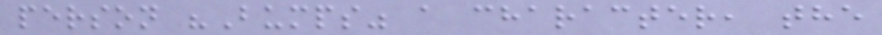person "Bumps" a character, the
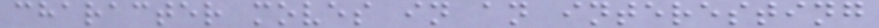character moves in an interesting
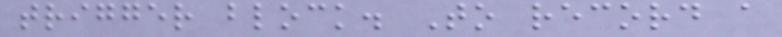trigger block. To record a
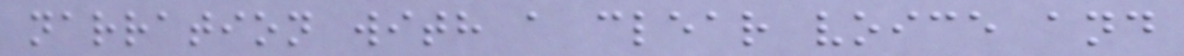narration with a clear voice and
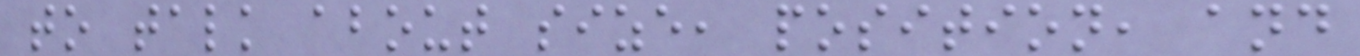to talk about size, position, and
